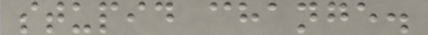stupid change.
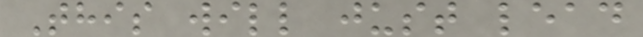This will just lead
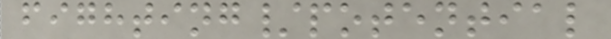fighting/potential
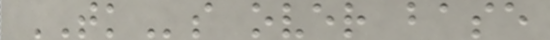TKs over base
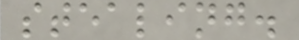stealing.
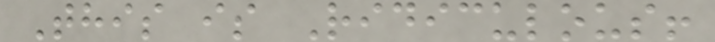This is Ridiculous!
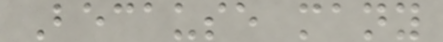Because many
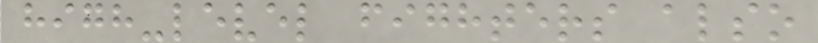high-level fighters also
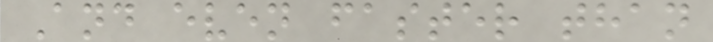And even faster than
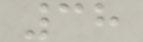38
